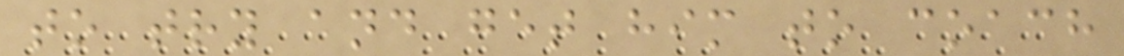to try and get him to coach
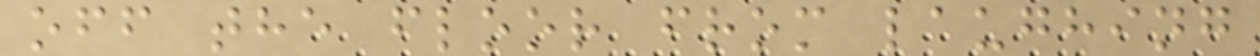off the floor from laughing
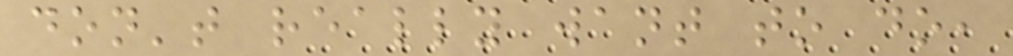don't really want to do,
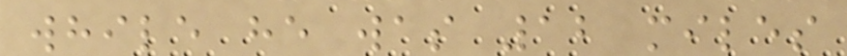while he was 12 miles
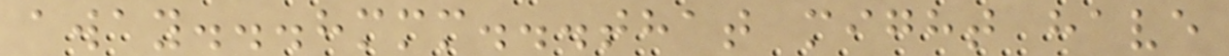away...hmmm...that might have
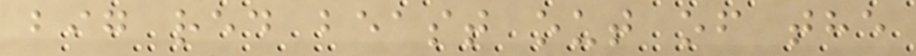big red beast out of the
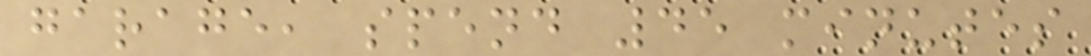garage, spend 45 minutes
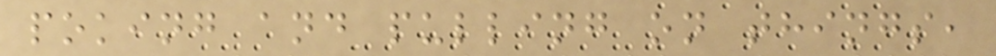poking and pulling on things,
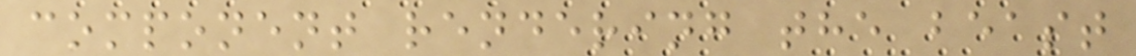component rendering the beast
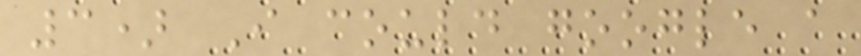3) I could google a
